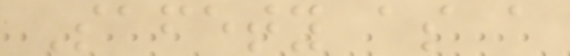Safety as a
